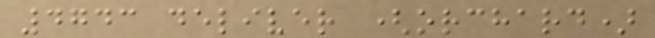4743 deliver (orchard)
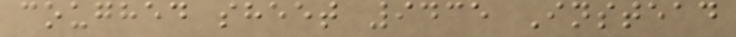coughed sheet 9435 Instead
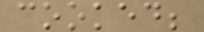cooked;
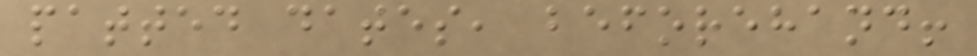patted dates, beforehand!
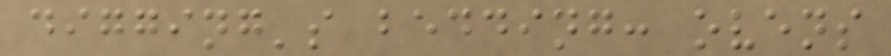digging's bedding: ovens
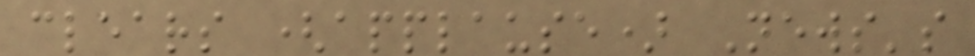clears (applause) News's
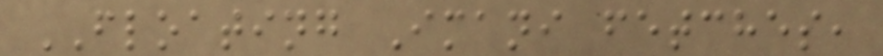FLOATING Imani fetches,
